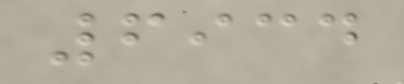6934
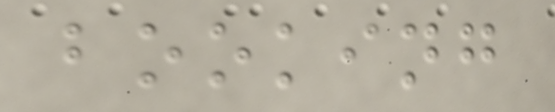booking
